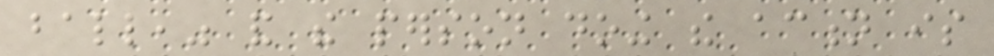ball," and the person doing the action is
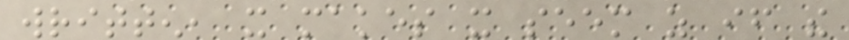written, it makes it seem as if the
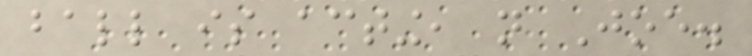ball is acting, not Joe.
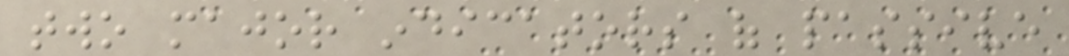two major indicators of passive
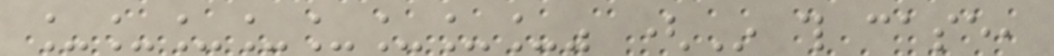________" (In this case,
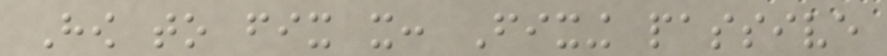How to fix it: Fixing passive
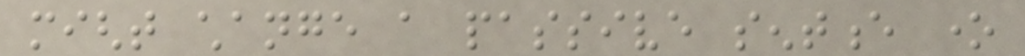might change a passive sentence one
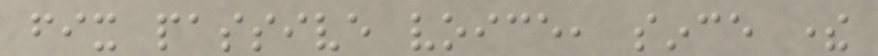fix passive voice, since there
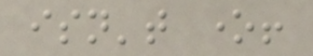isn't one!
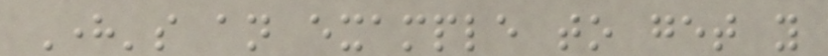Here's an example to get you
